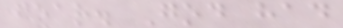fear. God had
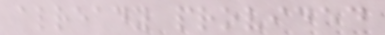already provided
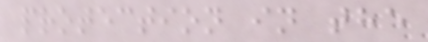protection in the
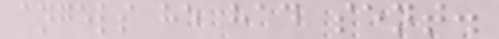angels he had sent.
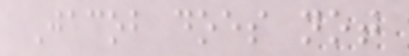Jacob does not
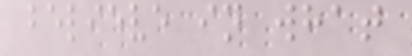believe in what
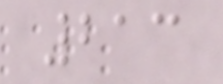213
